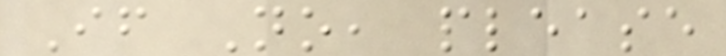If No, please
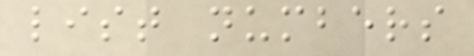list numbers
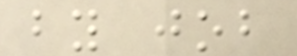by job
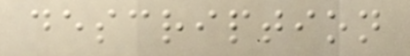description
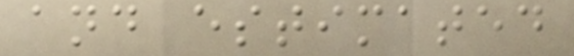and estimated
